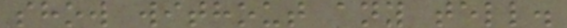show without any tell.
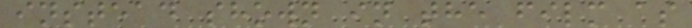instead shown in the film as
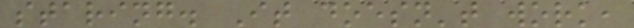staring. It doesn't work,
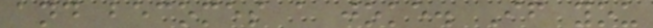and becomes a joke. If you
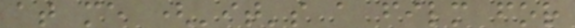at me ('it's a film for
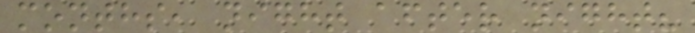months, night after night?
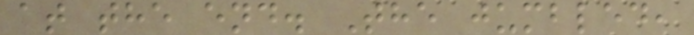at the end. The jumbled,
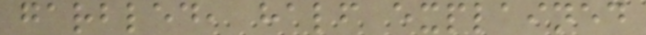garbled, half explained
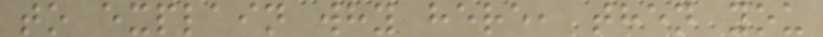to explain why here, then you
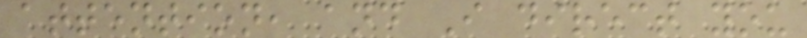attention, and I direct you
